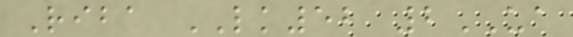Riba LK52 2UA
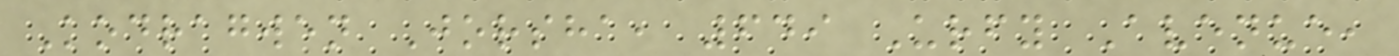Kodragwen Jorsha, 649 Urfy Avenue,
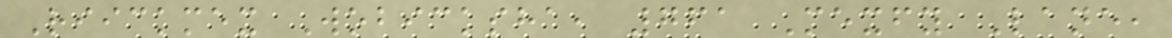Riickmex Wobicksha, 761 Mexfy Lane,
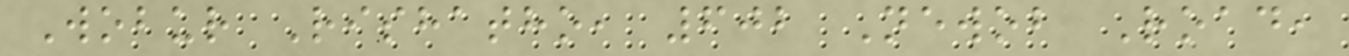Wobur Rishatho, 602 Newob Road,
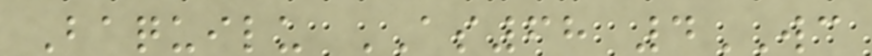Baquilu AS68 4WC
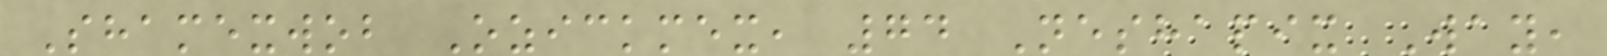Shamexwob Ozickmex, 74 Neshapix Way,
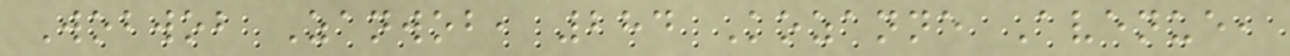Wobwob Zanwob, 284 Kozanne Avenue,
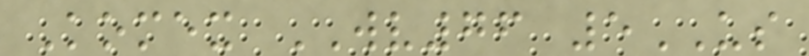Komex WV76 5US
